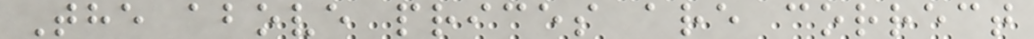The above prices are correct
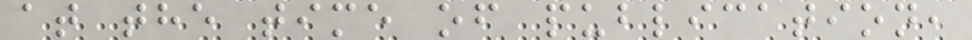at the time of publication,
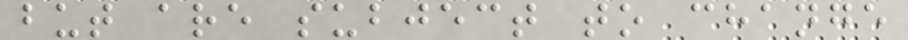but are subject to change
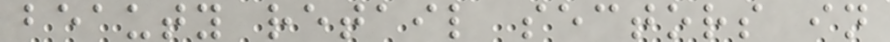beauty retail sectors in
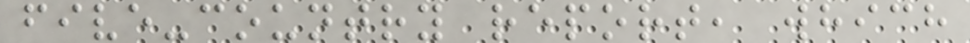five-country report, which
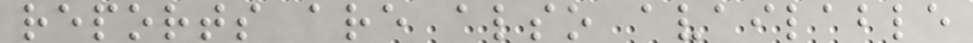reports are also available
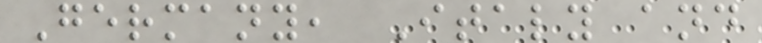Germany, Italy and
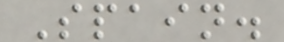Spain.
